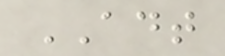ADT
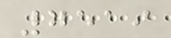7519
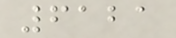6121
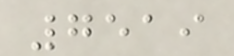7519
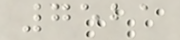7521
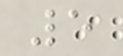5
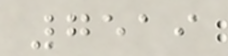7519
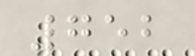752
